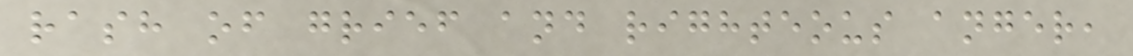rash of grief and righteous anger,
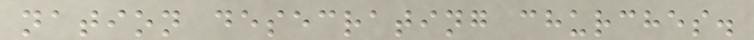nation desecrating churches.
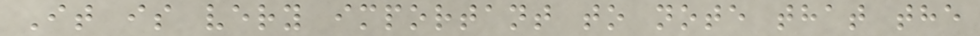It is very important to note that the
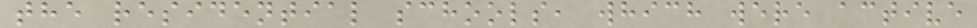the residential schools, which were active
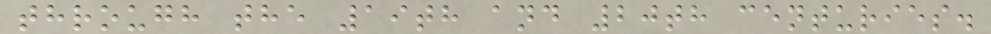through the 19th and 20th centuries.
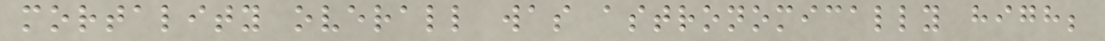mortality overall was astronomically high;
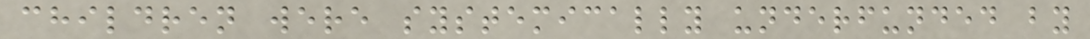children were systemically underfunded by
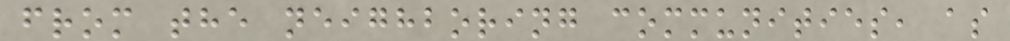from the neighboring communities, as
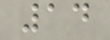14
